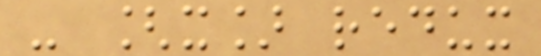- [x] redux
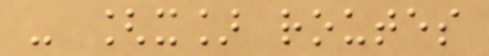- [x] routes
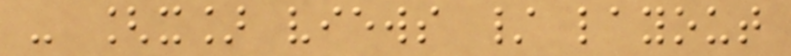- [x] views / layout
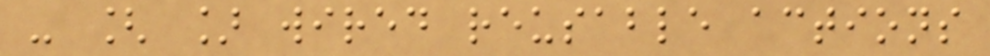- [ ] wired reusable actions
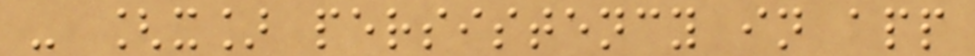- [x] persistency in app
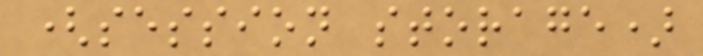(session storage)
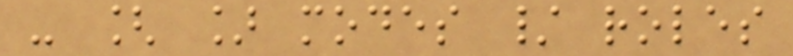- [ ] modes / roles
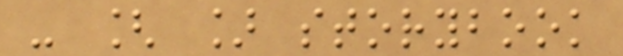- [ ] storybook
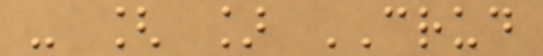- [ ] CRUD
